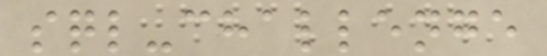sql-challenge
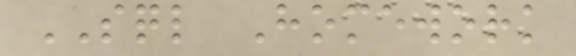SQL Homework
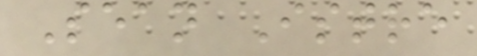Sean Istre
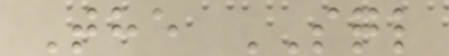The SQL
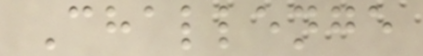Challenge
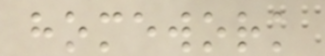homework
